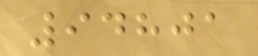94801
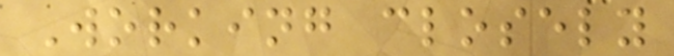Working closely
